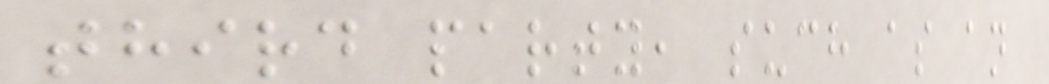third party, such as an
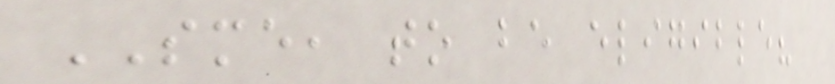SME, to be eligible?
